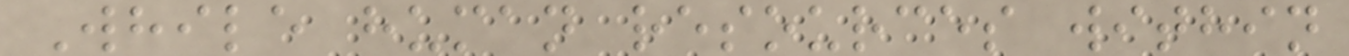While human resources within
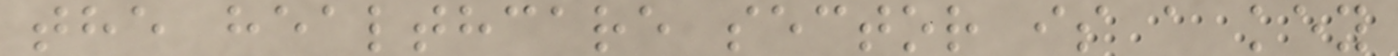the healthcare sector is a key
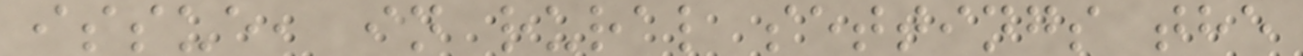issue, in rural settings the
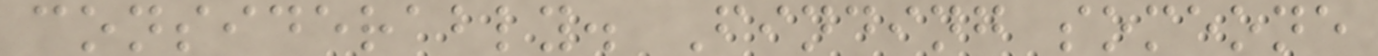considerably. Finding someone
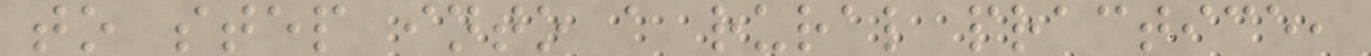to step into a rural practice,
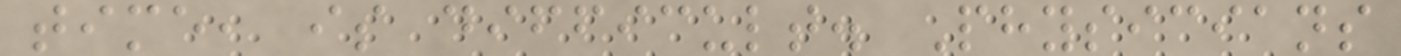time, is difficult. Physicians
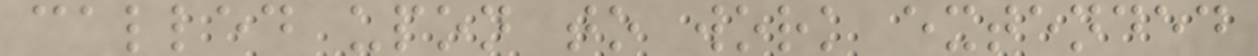called upon to work extended
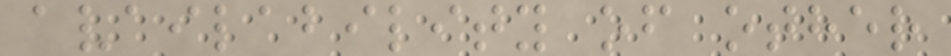availability of other
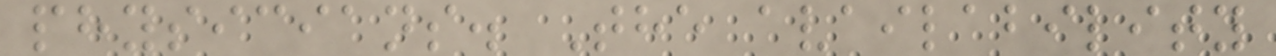physicians. The availability
